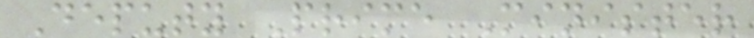Deputy Prime Minister
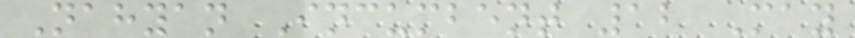Nahyan Incumbent 12 May
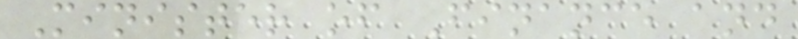Minister of Finance and
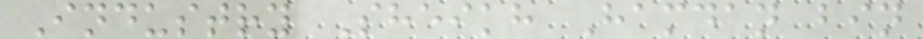Industry Sheikh Hamdan bin
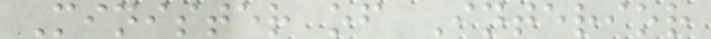Minister of Interior
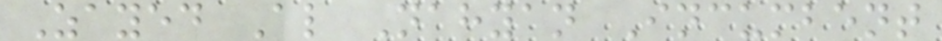Zayed Al Nahyan Incumbent
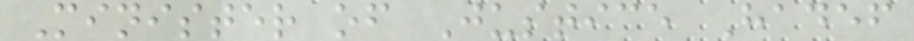Minister of Justice Hadef
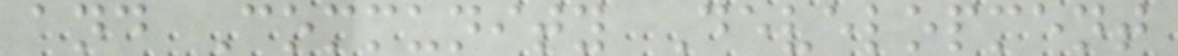and Community Development
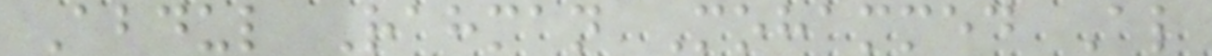Abdul Rahman Mohammed Al
